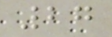27
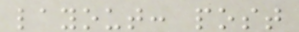layout: post
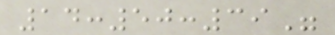14:50:39"
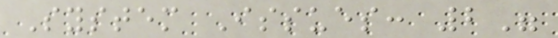System Issues: 2"
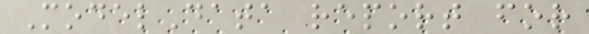ModelData report for
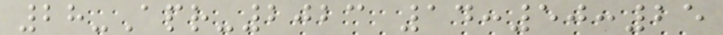28-Apr-2023 14:50:25
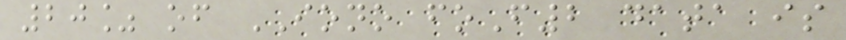20% of IONO foF2 data is
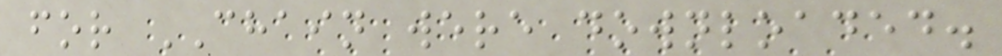for CHAIN were downloaded.
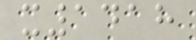x1418
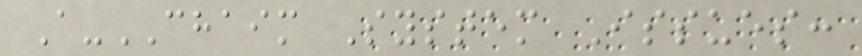A-CHAIM System Issues:
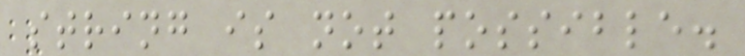string is not possible.
